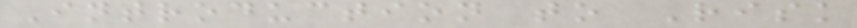Introduction to Risk
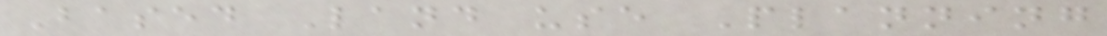Based Land use Planning
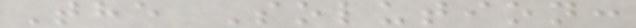The Solution:
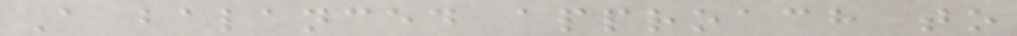A balanced approach to
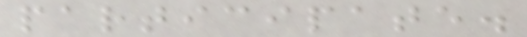participate.
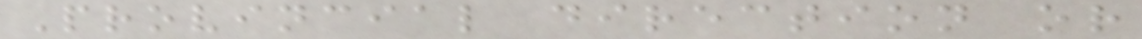Provincial direction or
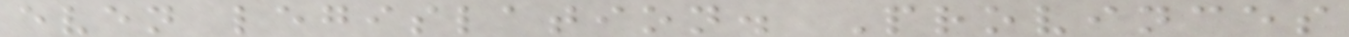even legislation. Provinces
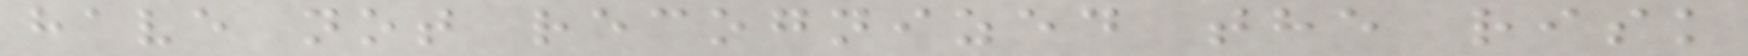have not recognized the risk
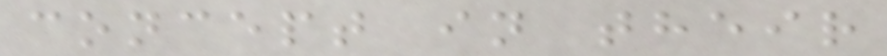concept in their
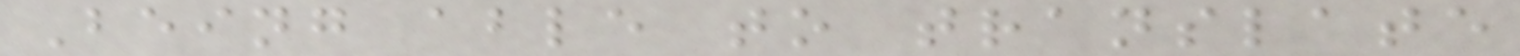Being able to translate
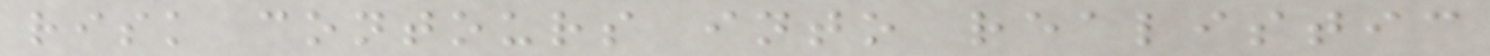risk contours into realistic
